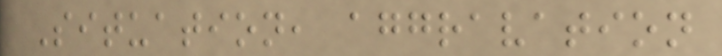Situation, aggravation
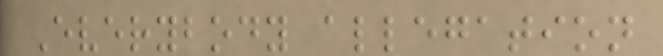Everybody allegation
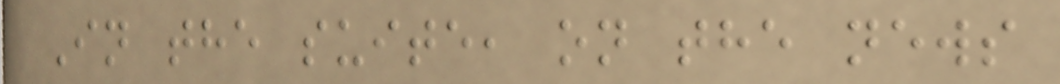In the suite, on the news
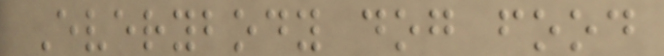Everybody dog food
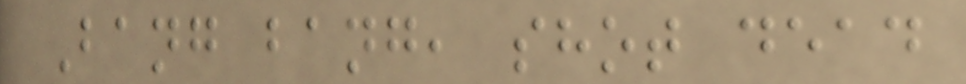Bang bang, shot dead
